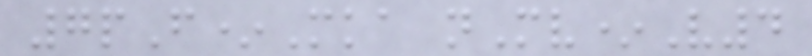7pF*Mka nMv*V4
